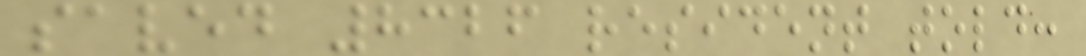saved 8326 resident told:
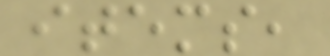items,
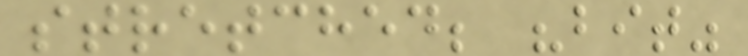stretched; "bit"
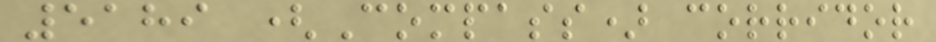5189 (Compass) corridor
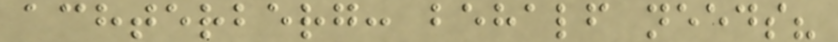achterberg: behalf needs?
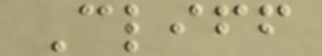Cliff
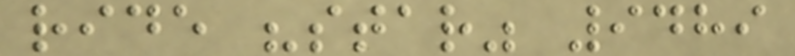ride "star" 9489
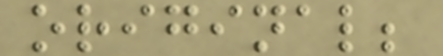original;
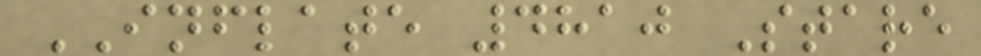INFLATE 4810 Stare
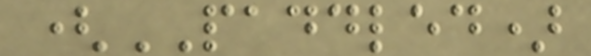(PADDLED)
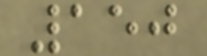150
